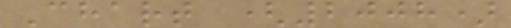Chart (2008)
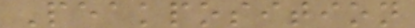Peakposition
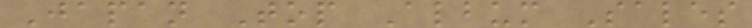Japan Top Album Sales
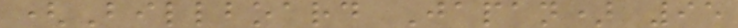(Billboard Japan) 95
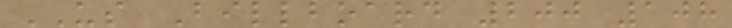US Billboard 200 108
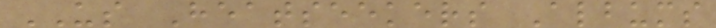US Heatseekers Albums
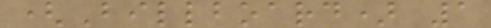(Billboard) 1
